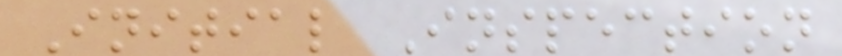Initial Inspection
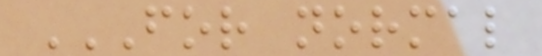FOR NORMAL
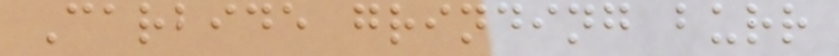Carbide grinding burr
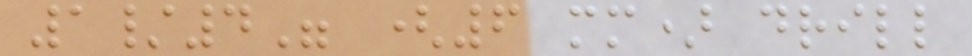1/4" (6 mm) drill
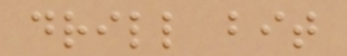drill bit
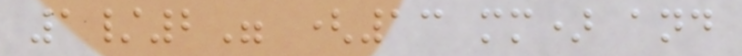1/2" (13 mm) and
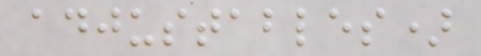adjustables)
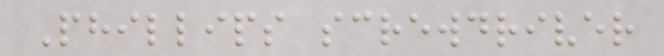Phillips screwdriver
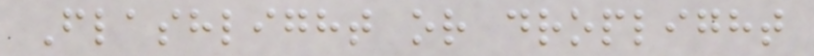Flashlight or droplight
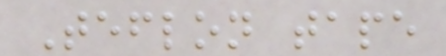Teflon tape
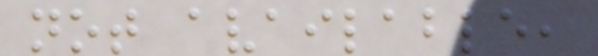not available,
